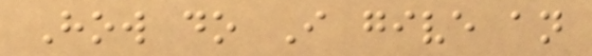How do I give an
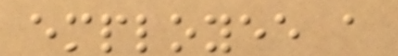employee a
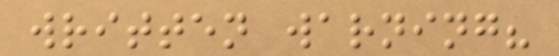written warning?
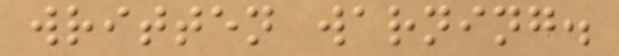written warning.
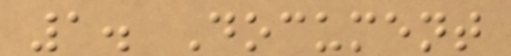1. Document
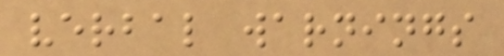verbal warnings
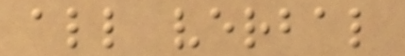all verbal
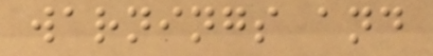warnings and
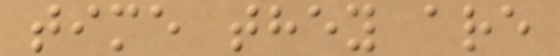time they are
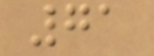71
